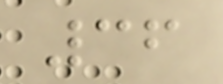36
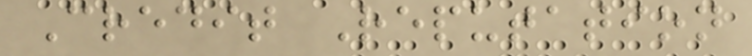Credit Reputation
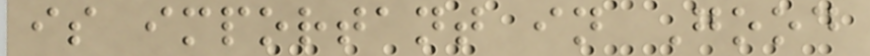is important in Good
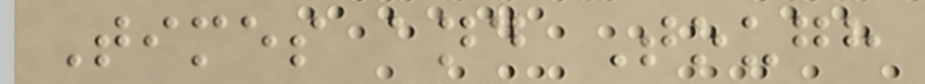Times and Tough
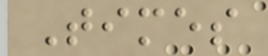Times
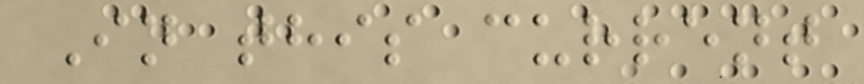In this current
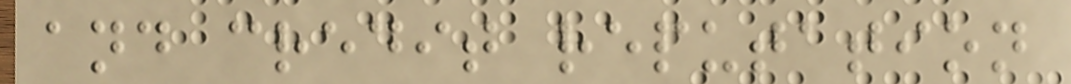and credit reputation
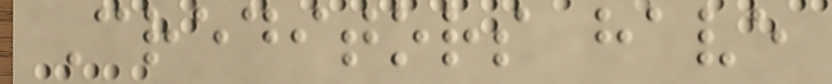Creditors have
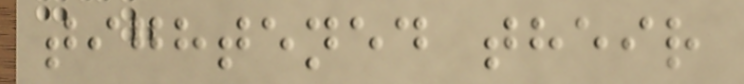tightened their
